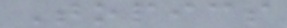Topics
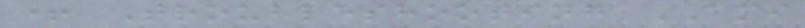+ Troubleshooting AMI
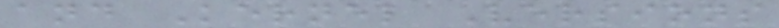and Kernel Versions
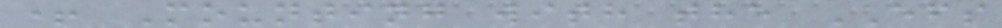+ Mounting with the EFS
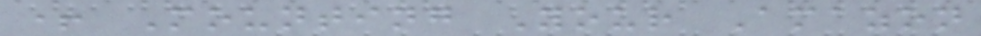+ Mounting Your Amazon
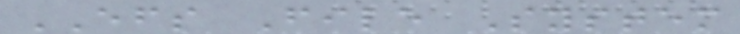EFS File System
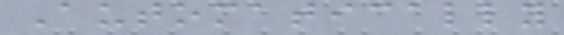Automatically
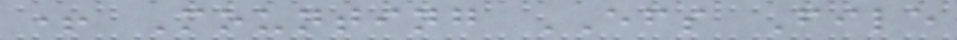+ Mounting EFS File
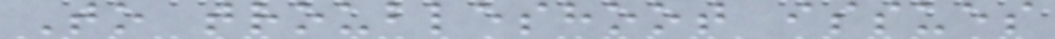To troubleshoot issues
